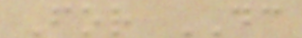For DC
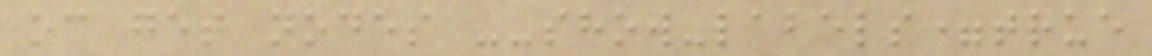oc get nodes --show-labels=true
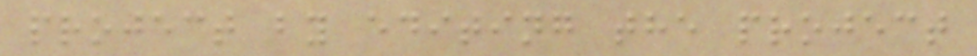project by editing the project
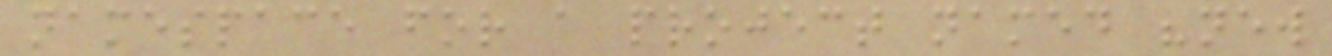namespace for a project named "new
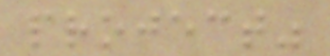project"
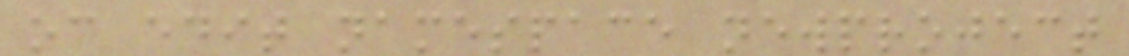oc edit namespace newproject
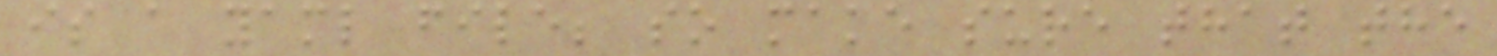is a yaml file; so make sure that the
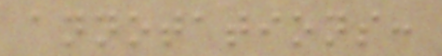annotations:
